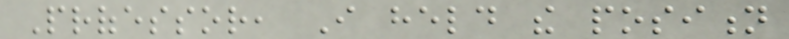Professor, I held the position
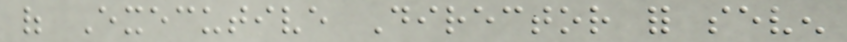of Executive Director for seven
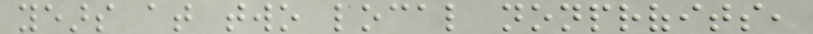years at two local nonprofits,
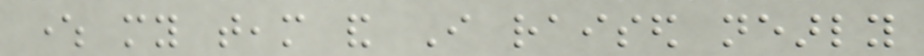where my team and I raised nearly
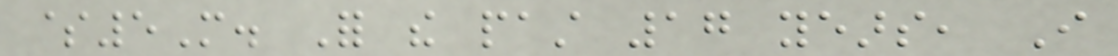$5M. For the past 17 years, I
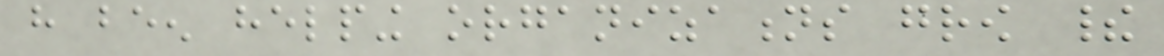have been helping organizations grow their
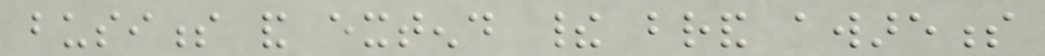business and extend their brand awareness
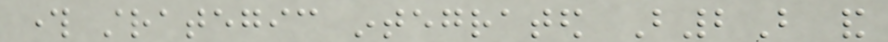through strategic integrated B2B and
